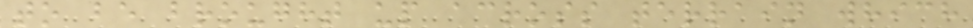to be brought up across terrain which
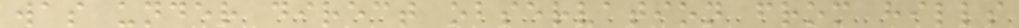was under direct observation from hills
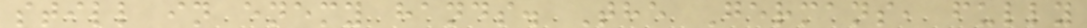still in enemy hands. The Germans, fully
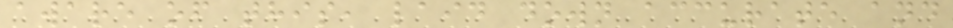aware of this, laid down accurate and
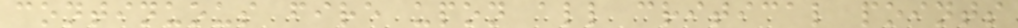continuous fire upon all critical points
